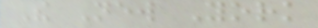The New York
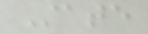State
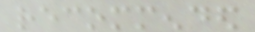recommended
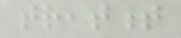treatment
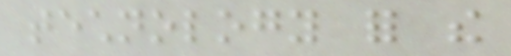technology for the
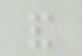and
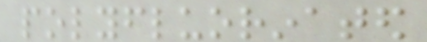polyfluorinated
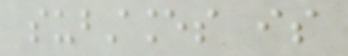substances is
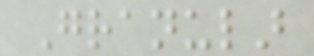Granular
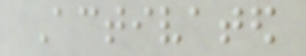Activated
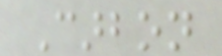Carbon
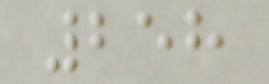258
